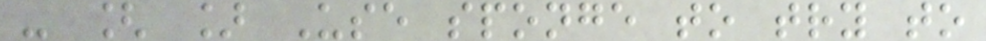- [ ] Use sponge to try to
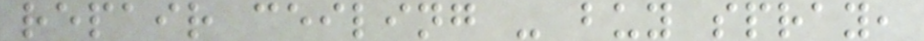repair ceiling - buy spray,
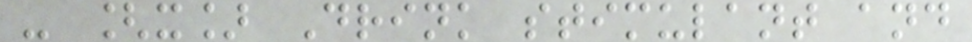- [x] Drink stimulant and
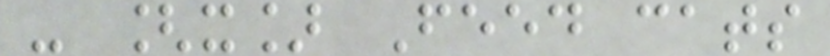- [x] Feed cats
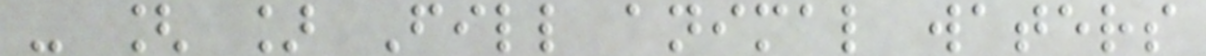- [ ] Fill animal waters
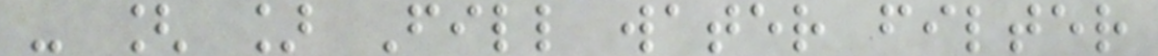- [ ] Fill water filter
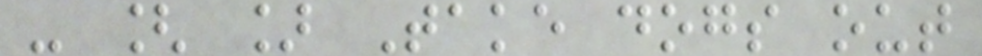- [ ] Take dogs out
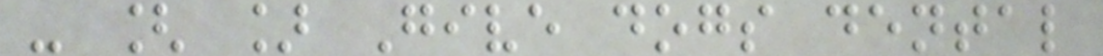- [ ] Give dogs dental
